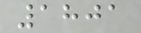1801
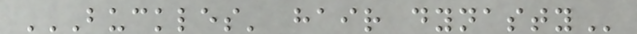BUCKLES' HAIR DYNASTY
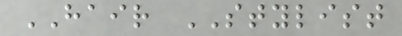HAIR STYLIST
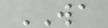WA
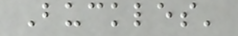Buckles'
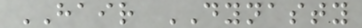HAIR DYNASTY
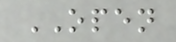OPEN
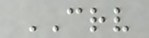CRV
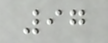97
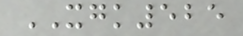XGK525
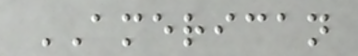AMERICAN
